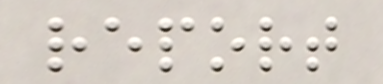report
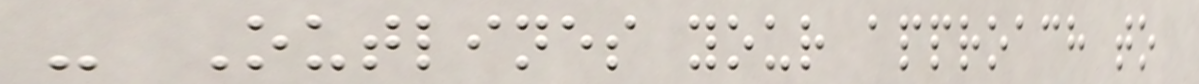- Outlines your approach to
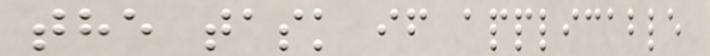the task if applicable
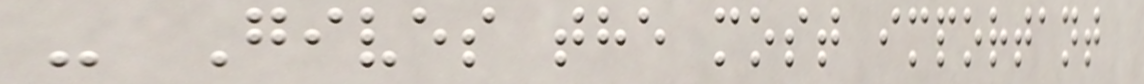- Gives the most important
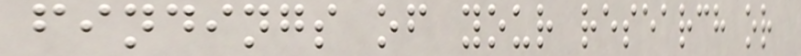findings of your research or
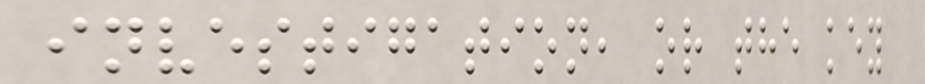investigation, or the key
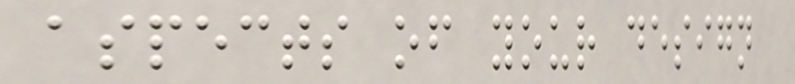aspects of your design
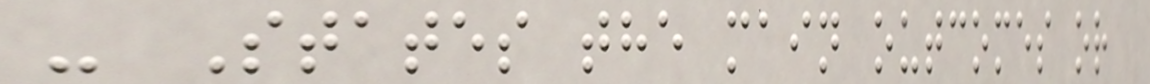- States the main outcomes or
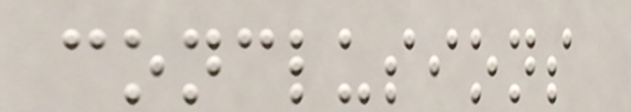conclusions
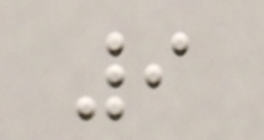9
